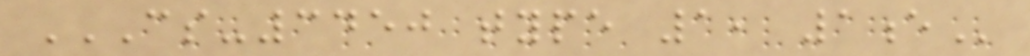CS-3450 TYPE 1, 1E
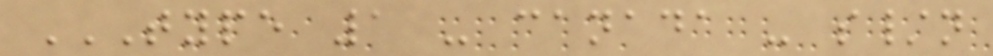TYPE 1 - CANADA - S/N
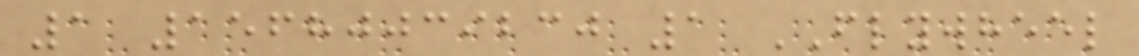1 15680039230 1 FLYWHEEL
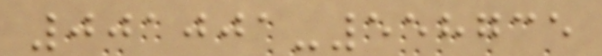001001-558735
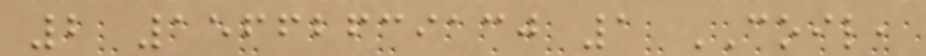2 15662639130 1 COIL,
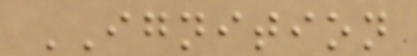IGNITION
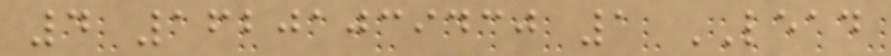4 16201039430 1 LEAD
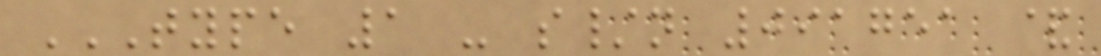TYPE 1 - S/N 091751 &
